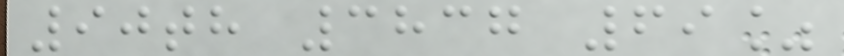90th 3837 69%
